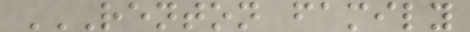RENTON FAMILY
